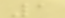1
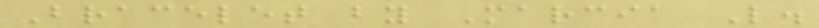Bracelet by Marcia L.
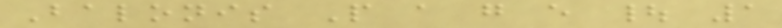Balonis P a g e | 1
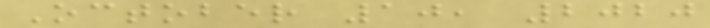October 10, 2020
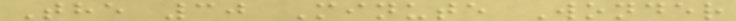The 30 Minute Wonder
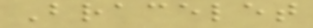Bracelet
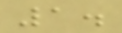1.
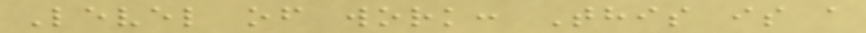Level of work: This is a
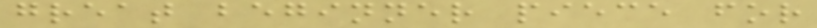great beginner piece for
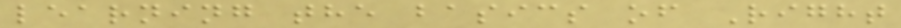learning the basics of Right
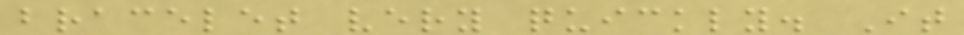bracelet very quickly. It
